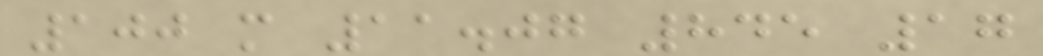100 m 11.07 845 17
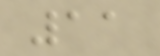11
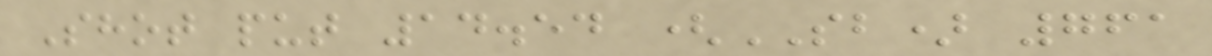Shot put 14.54 (SB) 761
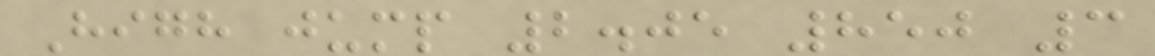High jump 2.05 850 3
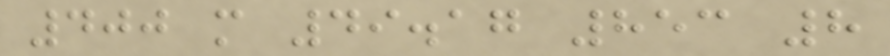400 m 49.17 853 8
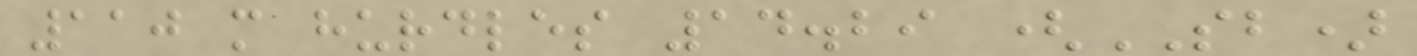110 m hurdles 14.29 (SB)
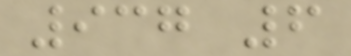937 6
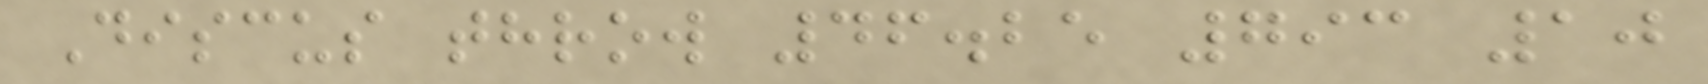Discus throw 46.25 793 10
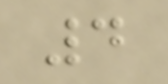4
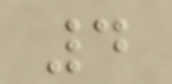4
